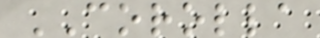COROLLA
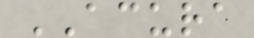ACURA
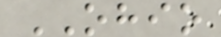OHIO
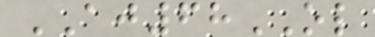AJ68OL
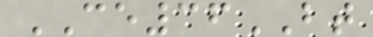CE36BT
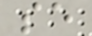se
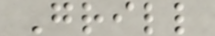Grill
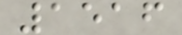1516
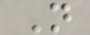N
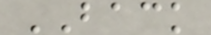BACK
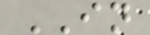IN
